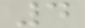4
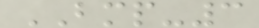BMP-3
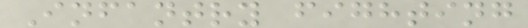Infantry fighting
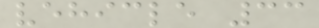vehicle 33
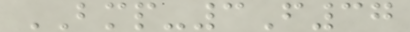BMP-3F37
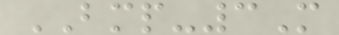BMP-3M
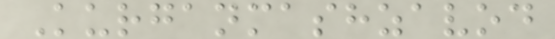Kurganmashzavod
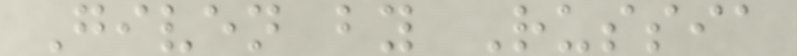Given by Russia
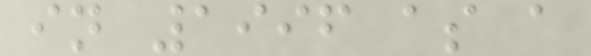in 1996 as a
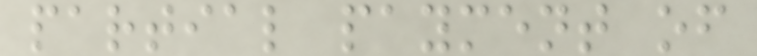partial payment of
